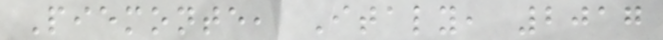Piemonte, Italy, 2017
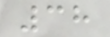38
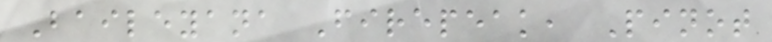Baileyana Firepeak, Pinot
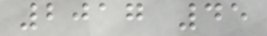2017 45
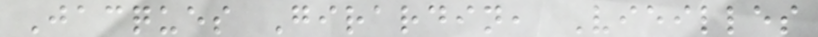Jacques Girardin, Vieilles
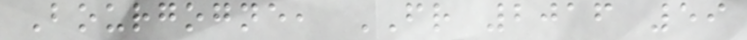Bourgogne, FR 2016 59
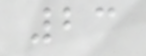23
